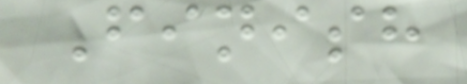Finish
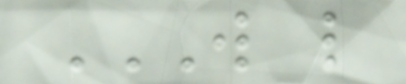W L
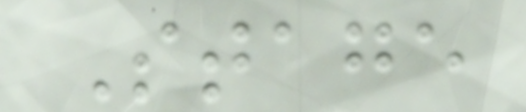Stage
